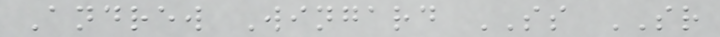Andrew Wingard SS SR
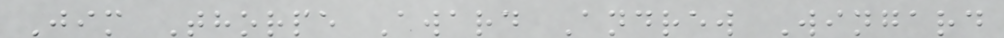Jim Thorpe Award Andrew Wingard
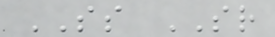SS SR
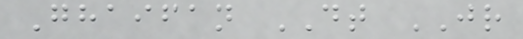Ghaifan DT JR
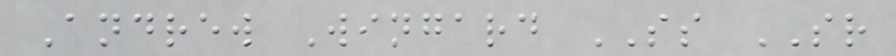Andrew Wingard SS SR
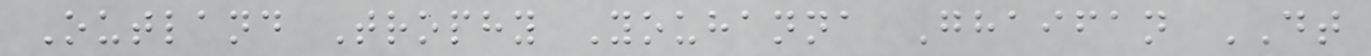Outland Trophy Youhanna Ghaifan DT
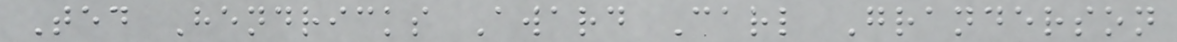Ted Hendricks Award Carl Granderson
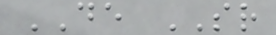DE SR
